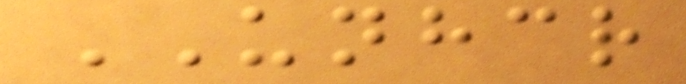UNHCR
